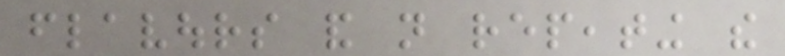flavours and not repeating the
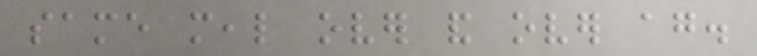same meal over and over again.
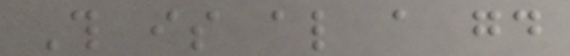This is also a good
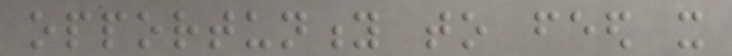opportunity to feed it
